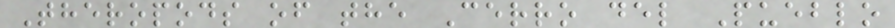Theropods of the Cerro del Pueblo
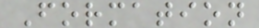Formation
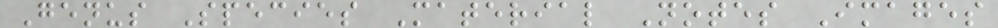Genus Species Material Notes Images
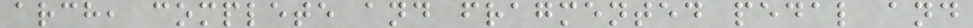arch, complete and fragmented pedal and
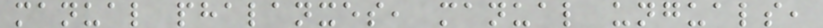manual phalanxes, manual unguals,
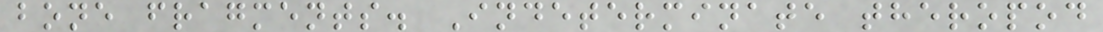bone fragments. Indeterminate theropod
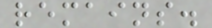remains.
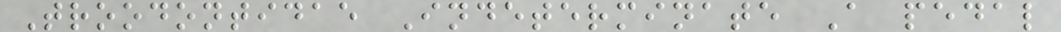Troodontidae Indeterminate A pedal
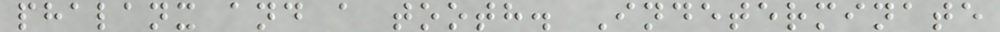phalanx and a tooth. Indeterminate
